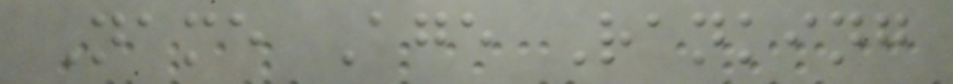Name Age Ranking
